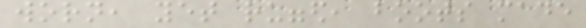worn, yet rugged, boots made
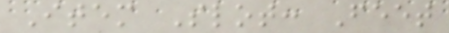Item Slot: Feet
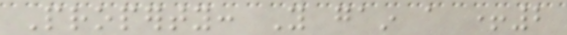Property: You gain a +2
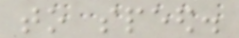to speed.
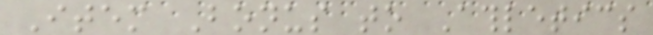Item Bonus to Athletics
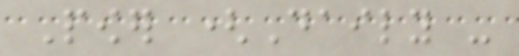Power (Daily -
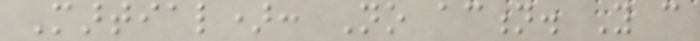Martial): No action. You can
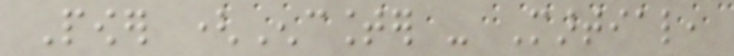Power (Encounter - Martial,
